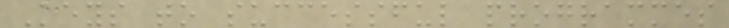Keys to successful programmes
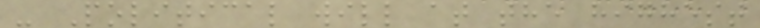- Political will at the highest
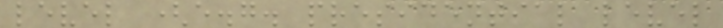level (e.g. presidential level
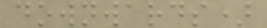downwards)
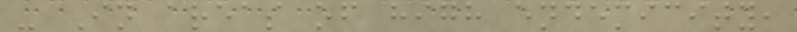- In areas of high endemicity,
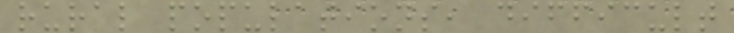rural populations, difficult
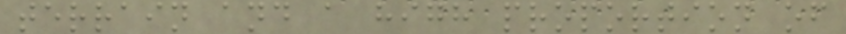terrain and a high proportion of
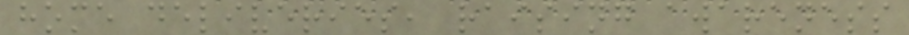home deliveries, raising awareness
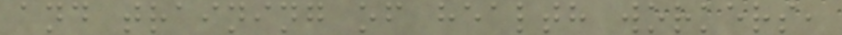and training of health workers,
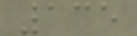135
